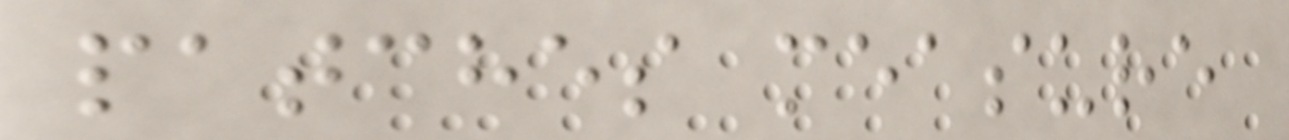patches measure
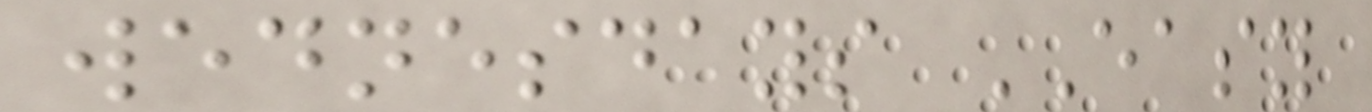wednesdays EASY
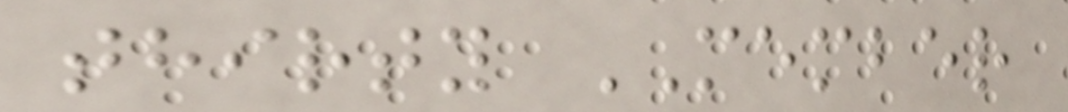thirty MEMBER
